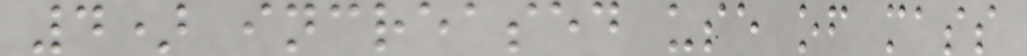4) increased use of mass
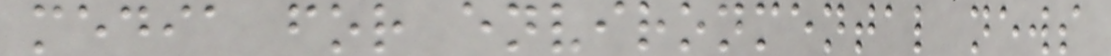media for environmental news
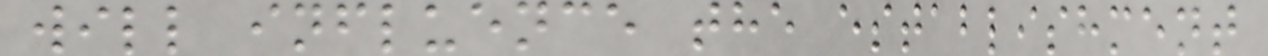will influence the establishment
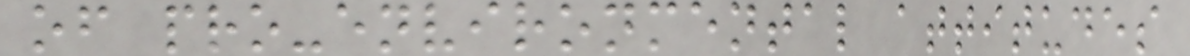of pro-environmental attitudes
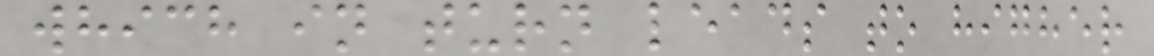which in turn leads to higher
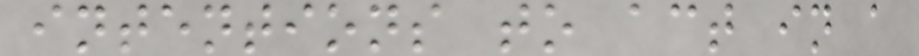intentions to act in a
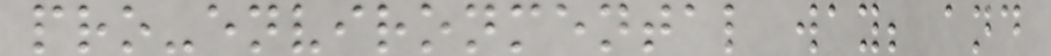pro-environmental way; and
